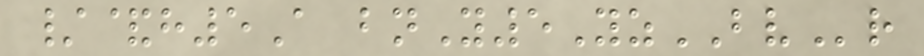/&h5A bnY5YzBVr
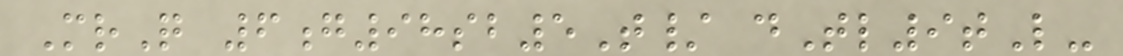MrQ 6g98sb5T/ dTl9tL-
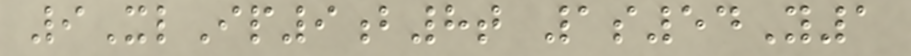9XlIp9b8t 1s54Y1
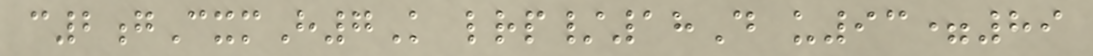c2gCxmH7K lrp/18D u93=89
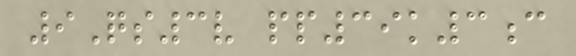9Qs3v pp39k3c
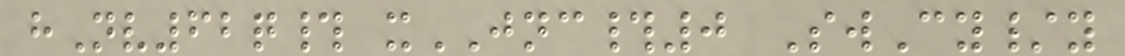hNv62q# xJNC#0 SwCy/y
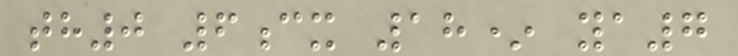th0 6cx 18* ya7
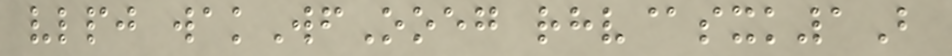vlpj wakWfOoeg rhv@sxk1B
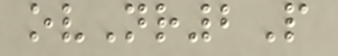ovNr2P
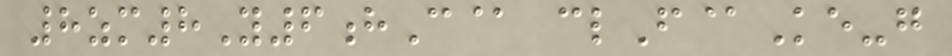8zm8Y6hC@ clF@Ke-g
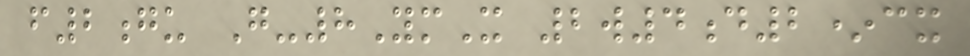f2gu G-8YmX 2w4d2*cx
